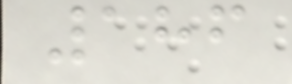186
